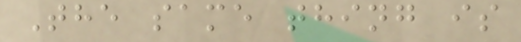The same thing is
